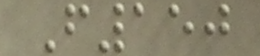F150
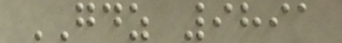GDZ 9891
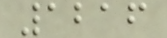1216
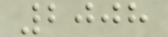2008
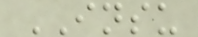INSU
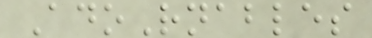AdoRnables
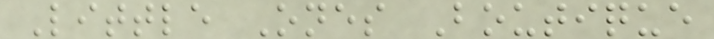Little Ones Boutique
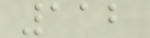112
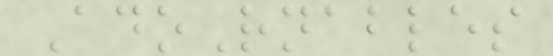AdoRnables
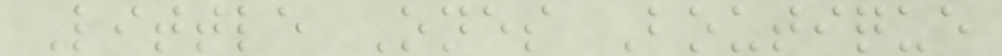Little Ones Boutique
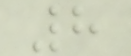8
